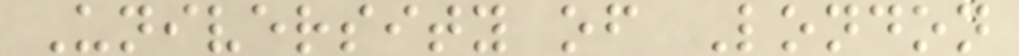University of London
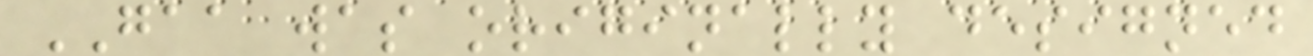GAA was originally designed
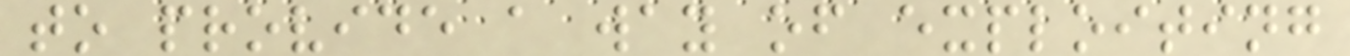to provide a way of exploiting
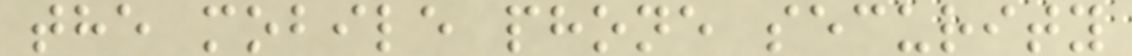the mobile phone security
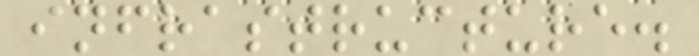infrastructure.
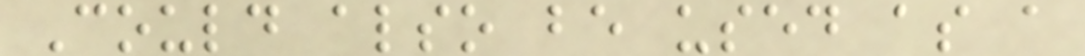Could also be used as a
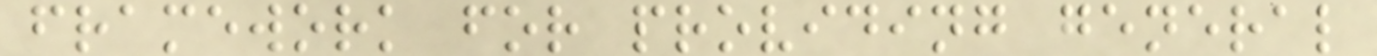framework for providing general
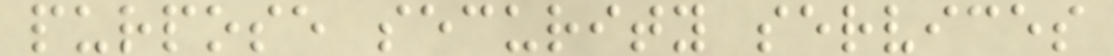purpose security services
